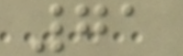71
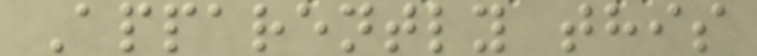Apparently this
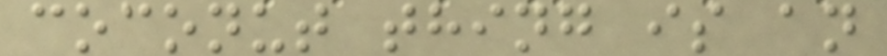coconut thing is an
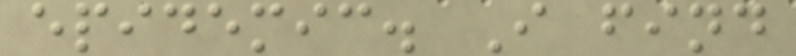epidemic. I find
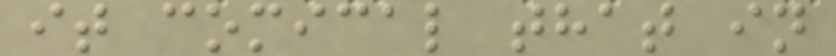it comical that in
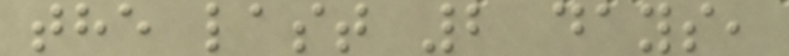the last 2 days,
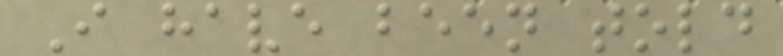I have been told
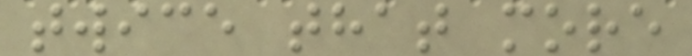twice that more
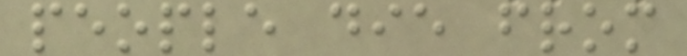people die from
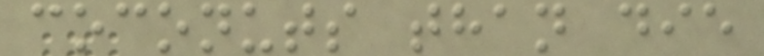coconuts than die
